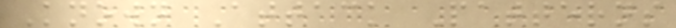Known Attack Patterns
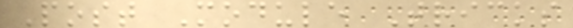Post Module Tricks
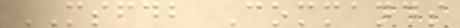MSFDB Commands
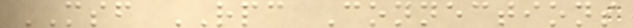MSF RPC Connections
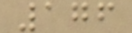176
